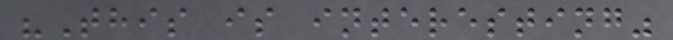"This is interesting"
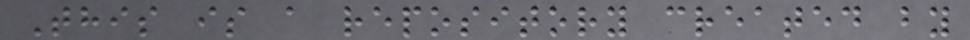This is a repository created by
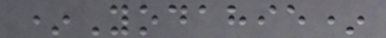*Yodahie*
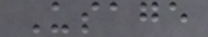Usage
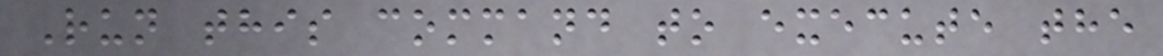Run this command to execute the
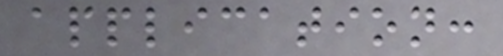application:
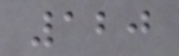120
